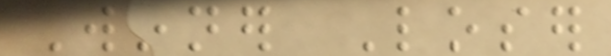Winner Loser
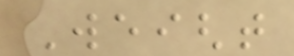Weight
